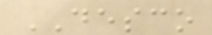DESCO
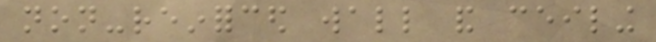non-reinforced wall and ceiling
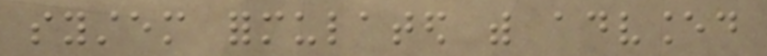system formulated with advanced
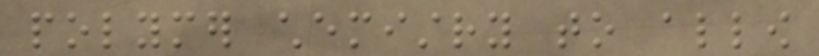polymer chemistry to allow
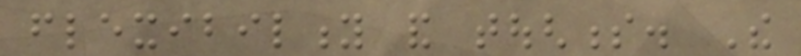flexibility and toughness. The
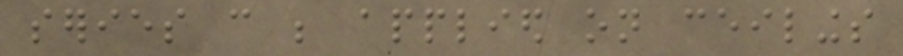series can be applied on ceilings
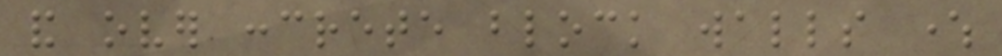and over concrete block walls where
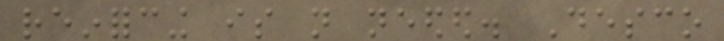reinforcing is not needed. Desco
